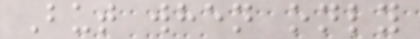But when only
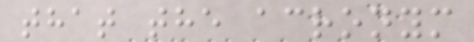that the acronym
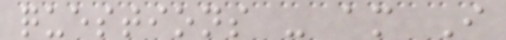questions - am I
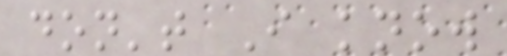don't I know
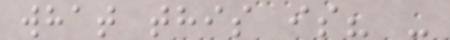what this is? -
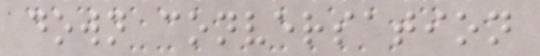down conversation
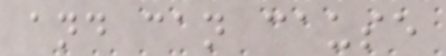and can cause
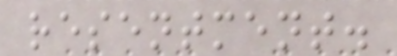resentment.
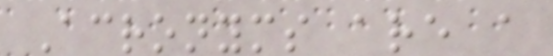Acronyms are a
